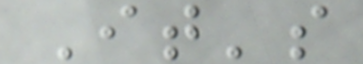It's
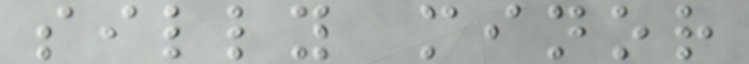silly minor
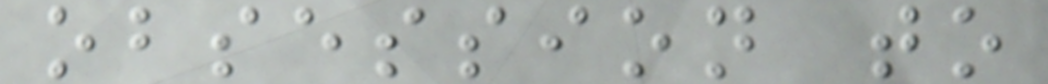obsession to
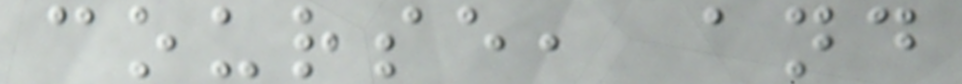course, and
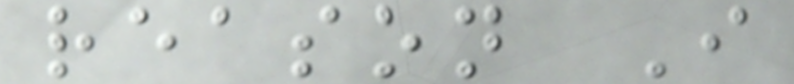reason I
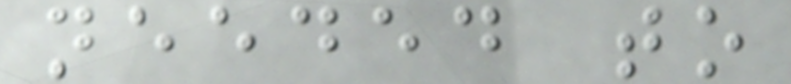needed to
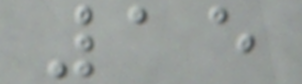15
